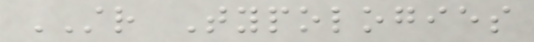STR Typologies
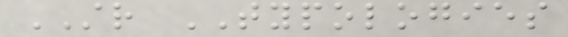STR TYPOLOGIES
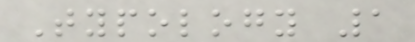Typology 1
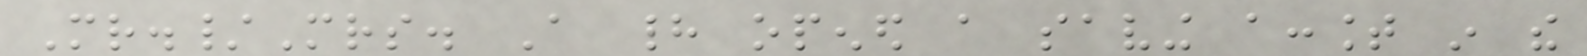Mr./Mrs. A had opened a saving account in the
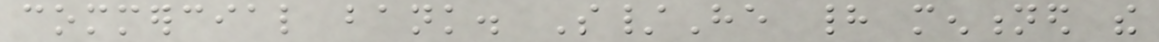commercial bank. S/He had mentioned the
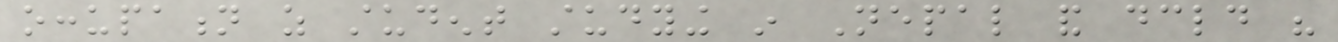occupation as student studying in Nepal and declared his
